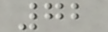72
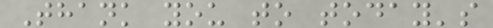Thank you to today's
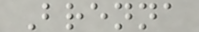Brenna
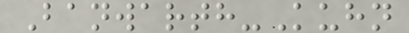Banwarth-Kuhn
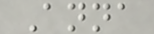Anna
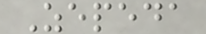Zepeda
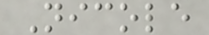Nicole
